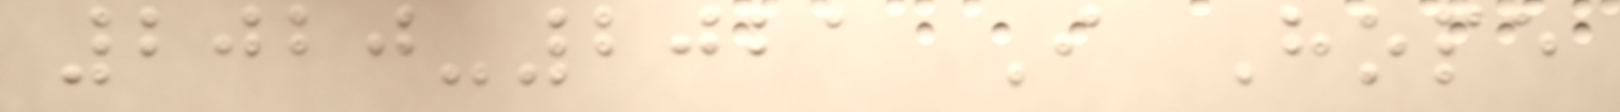2020-2021 I Hope
